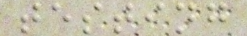testing
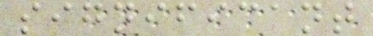significant
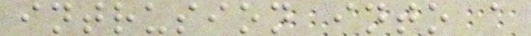intrusion into a
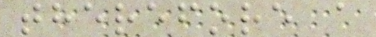therefore a
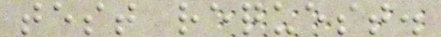test request.
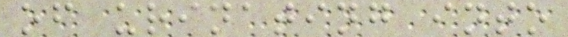of urinating into
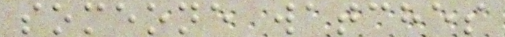someone watches
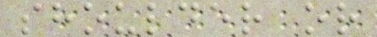shoulder or
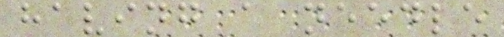having a needle
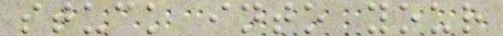stuck into your
